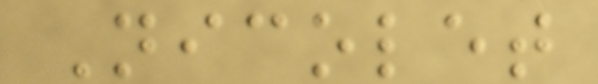Nicolet
